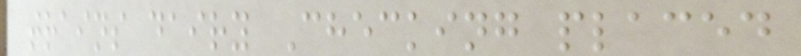trains dairy Checking placed
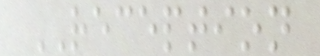RECEPTION
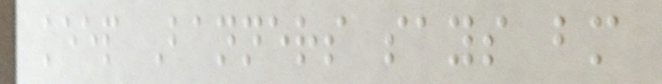keep Banners says bm
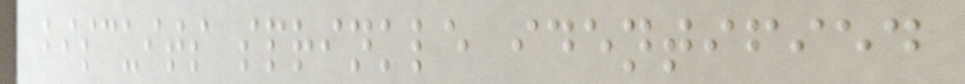biscuits sprinkle identified
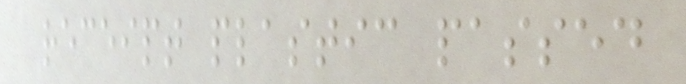receipt plastic passed
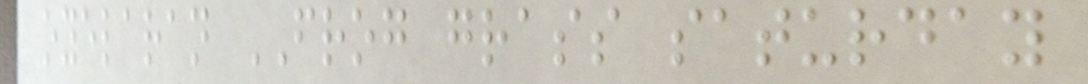oyelaran FROG grass saturday
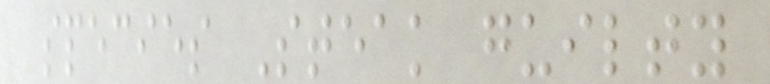species Steak guilty
